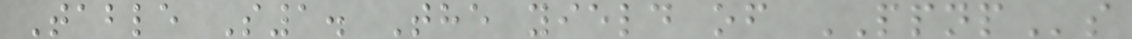Table S1. The yield of PPNPs
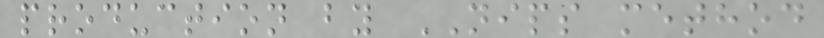production by NIPS method
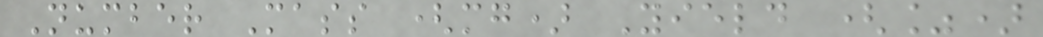Number Mass (mg) Yield (%)
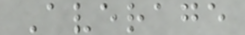Average
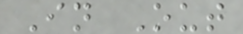In Out
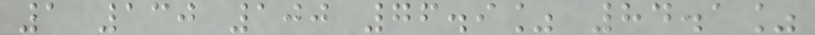1 130 100 76.9% 84.1%
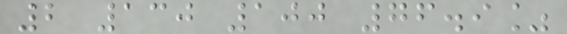2 130 100 76.9%
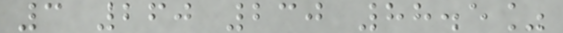3 260 230 88.5%
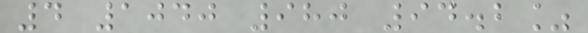4 1040 980 94.2%
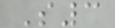S3
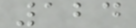124
